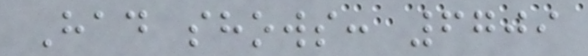Had shows: 6709
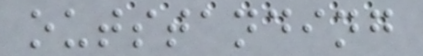outstanding
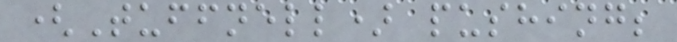(Tuffnell) pushing;
